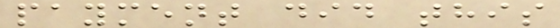payment did this
